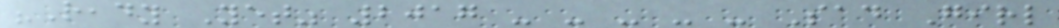"Ready Yet" 2017 - - - - - Sad Girl
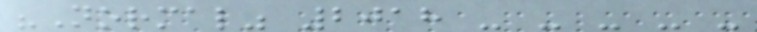"Normal" 2018 - - - - -
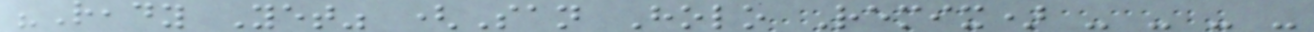"Ready Yet" (San Holo Remix) - - - -
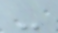-
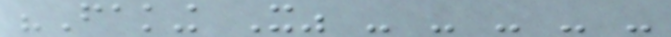"Faking It" - - - - -
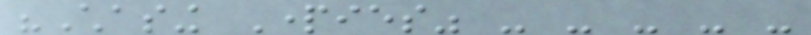"Chasing Parties" - - - - -
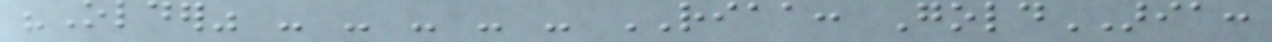"Older" - - - - - RIAA: GoldARIA:
